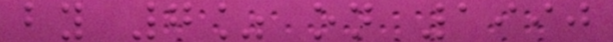by 7% on 1990
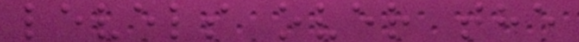levels over the
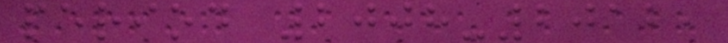period 2008-2012,
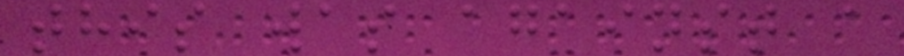this was against a
